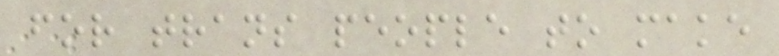for trans people to make
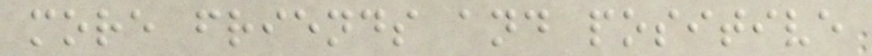more friends and positive
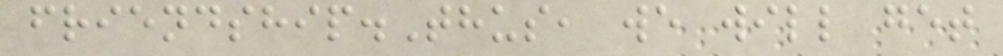friendship.Thus, we will get
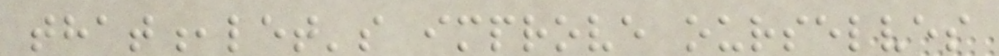that,let's improve ourselves
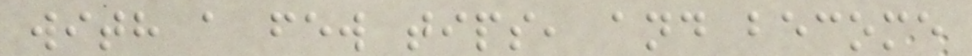with a few tips, and become
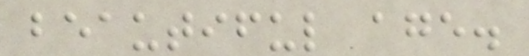beautiful age.
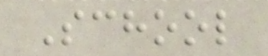School
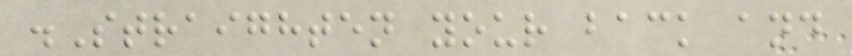.Straighten your back and
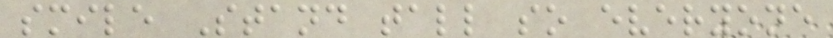smile Stand tall so everyone
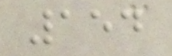154
